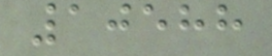10588
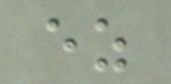ez
